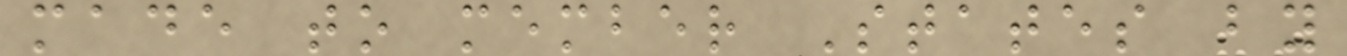made to member States by
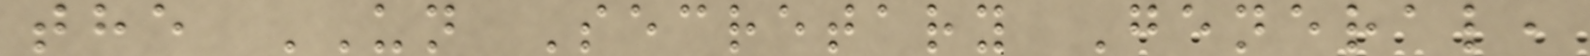the UN Secretary General,
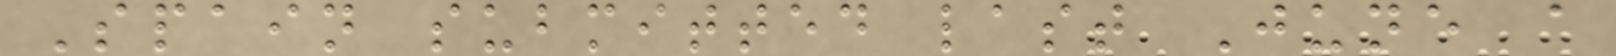Spain submitted last June a
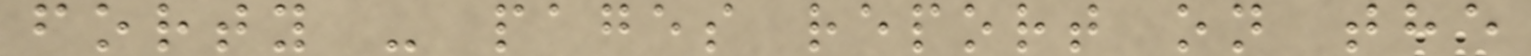forty - pages report on the
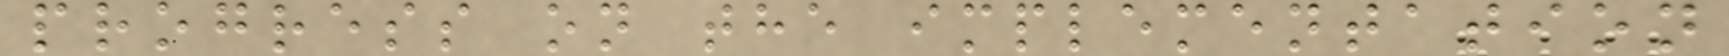progress on the implementation
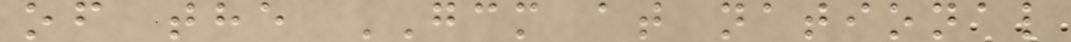of the GCM at national
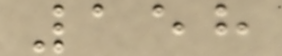158
